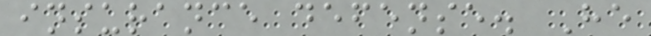insurance defense. He
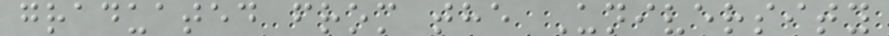graduated from the University
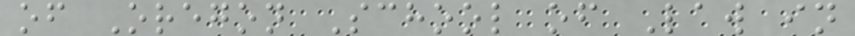of Oregon School of Law in
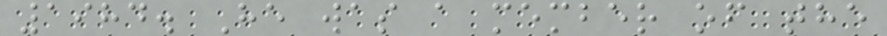1984. He was a member of the
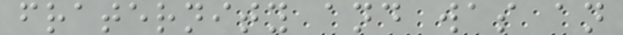fraternity and was an
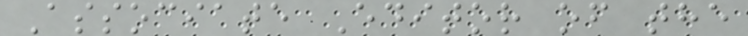Associate Editor of the
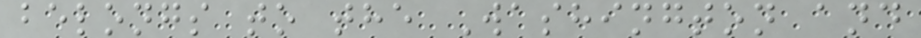belongs to the Washington and
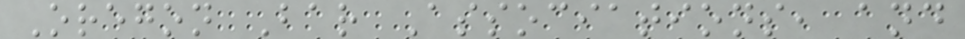Oregon Bar Associations, and
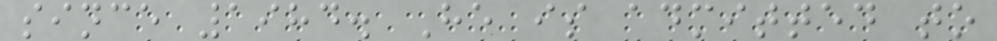since 1984. He is admitted to
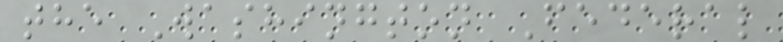the Washington Federal
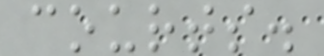courts.
